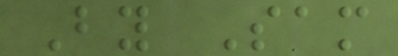By Sam
